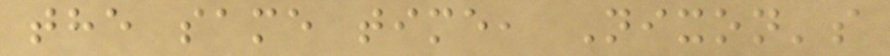the same time, Nixon's
